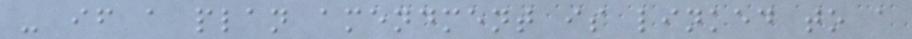- if a plan amendment is linked to a
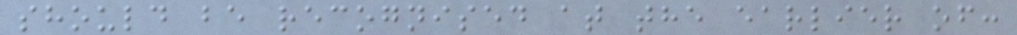should be recognised at the earlier of:
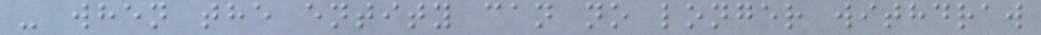- when the entity can no longer withdraw
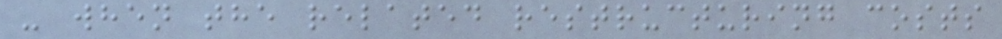- when the related restructuring costs
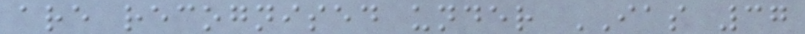are recognised under IAS 37
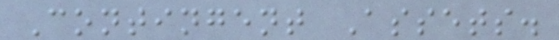Contingent Assets.
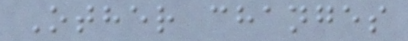Other changes
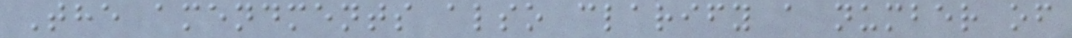The amendments also clarify a number of
